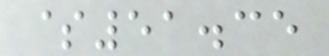$51.35
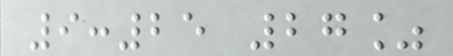9:25 27%
